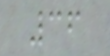36
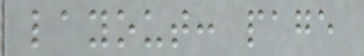layout: page
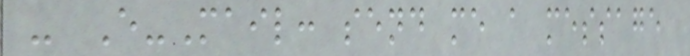- E-Mail: send me a message
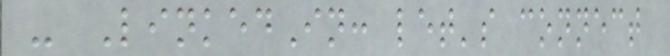- LinkedIn: let's connect
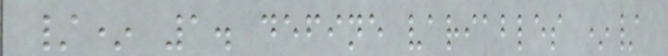/* 1. define variables */
